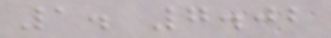1. 7.02
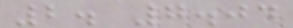2. 7.04
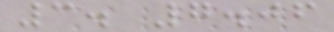3. 7.06
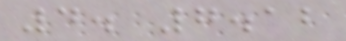4. 7.12
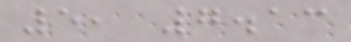5, 7.13
